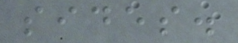sides.
